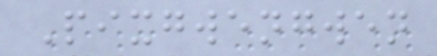Pixgwengwen
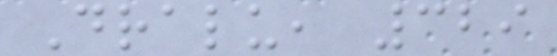Dralu, 329
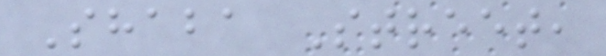Shaba Street,
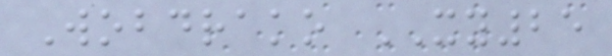Wobdrako XY25
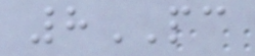8PC
